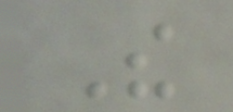The
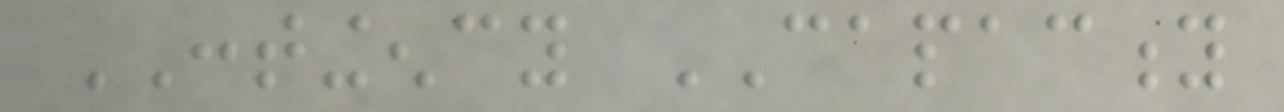CONTINGENCY CAPACITY
